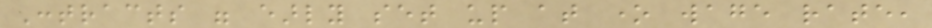Contracts were early set up at one wage rate,
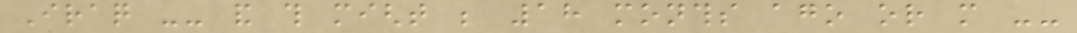Iraq -- and this might be 18 months ago or more --
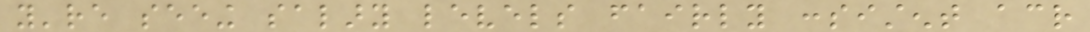you're seeing salary levels fairly consistent across
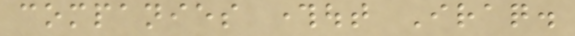companies throughout Iraq.
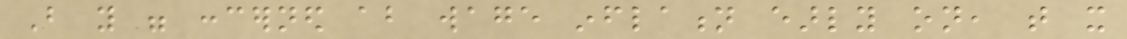But you were concerned about wage inflation early on, that it
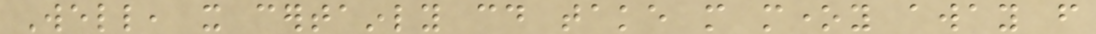Well, it certainly could take more money away from
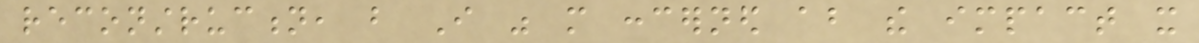reconstruction, but I was more concerned about the impact it
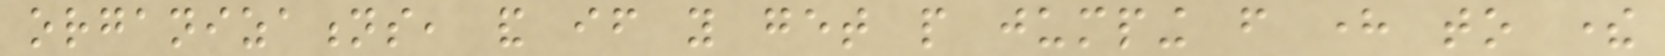organizations, and if you get people jumping from here to there
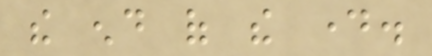the end of the day.
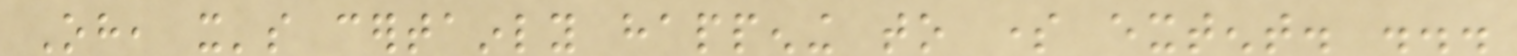Oh, it's certainly happening to some extent. ...
